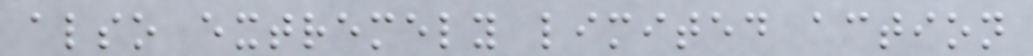also extremely limited action
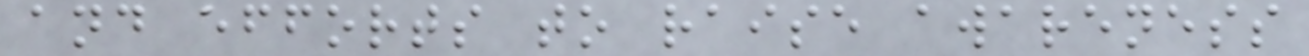and efforts to raise awareness
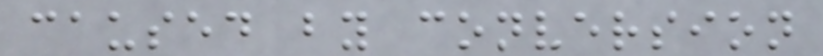caused by conversion
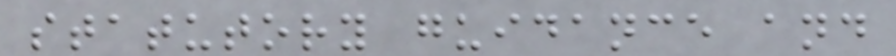statutory guidance and
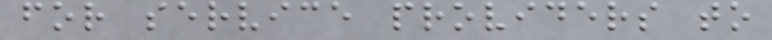for service providers to
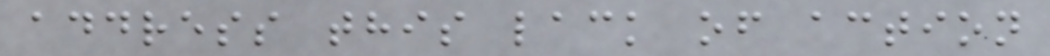address this lack of action
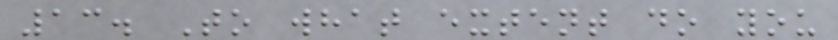13. To what extent do you
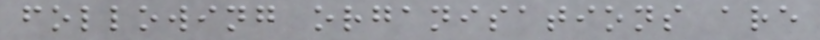following organisations are
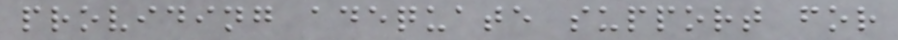providing adequate support for
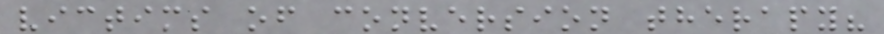victims of conversion therapy?
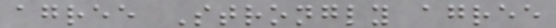agree Strongly agree
